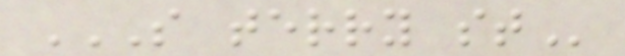S TERRY ST
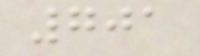701
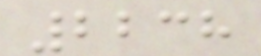2238
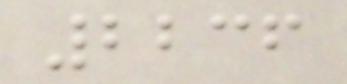2236
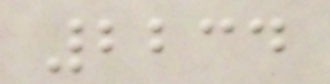2234
